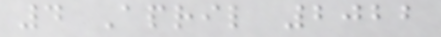4 April 2022
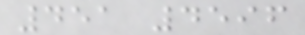451 4596
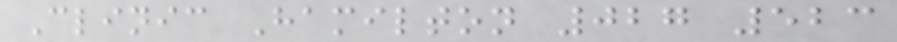Clinic Hamilton 027 523
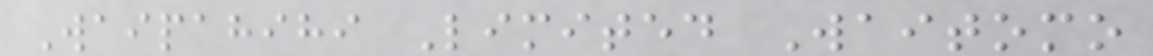Waipahihi Limited Waitomo
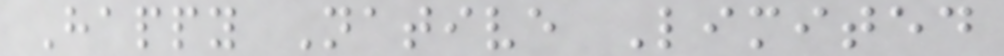Happy Native Limited
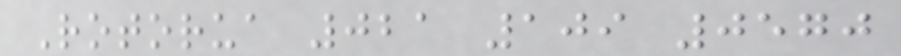Rotorua 021 109 0570
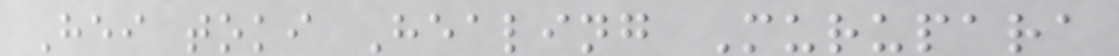Hei toki Healing Murupara
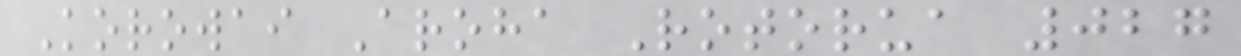Korowai Aroha Rotorua 027
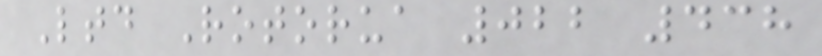Ltd Rotorua 022 438
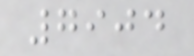7904
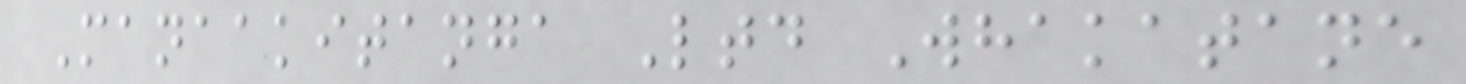Manaakitanga Ltd Whakatane
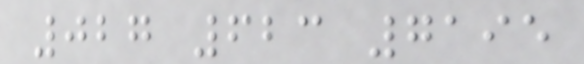027 623 7195
